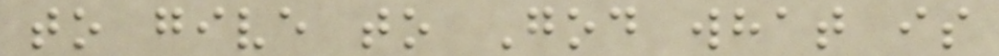to give to God what is
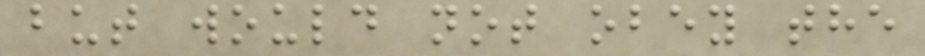but would not obey the
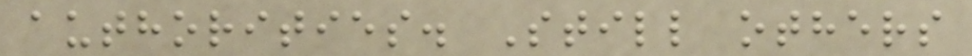authorities. Still others
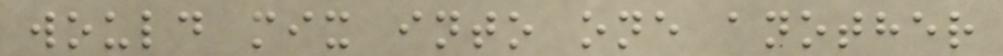would mix into one another
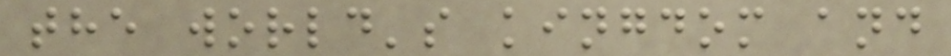the world's kingdom and
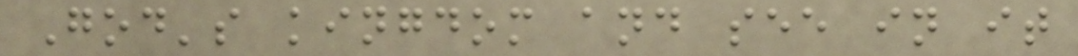God's kingdom and see in it
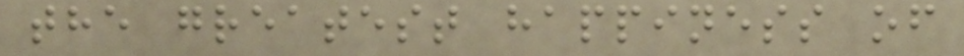the greatest happiness of
